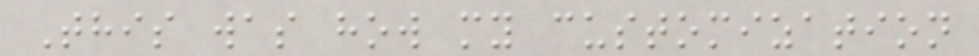This was how my customization
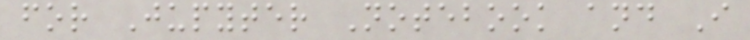for Jupyter Notebook and I
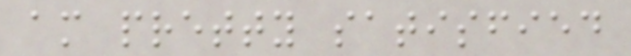am pretty satisfied
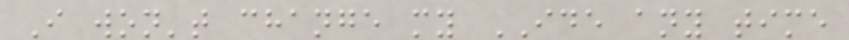I won't change my IDE any time
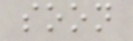soon
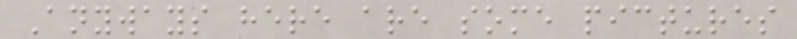Anyways here are some pictures
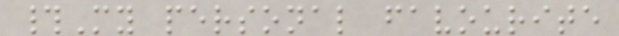#My personal favourite
